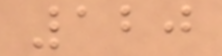120
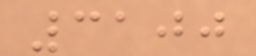3100
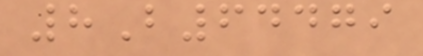8B64479
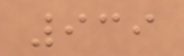939
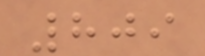809
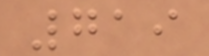719
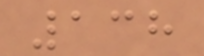138
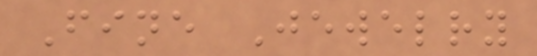Fine Jewelry
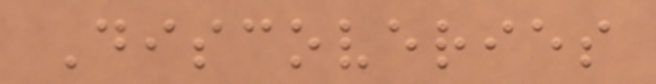Discoveries
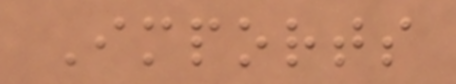Imports
